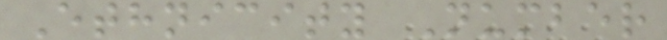Ethnicity Number
